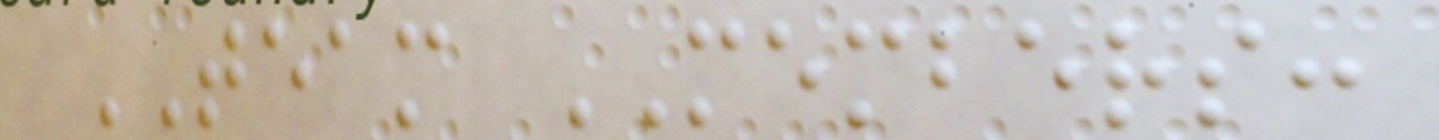TEAM MEMBERS:
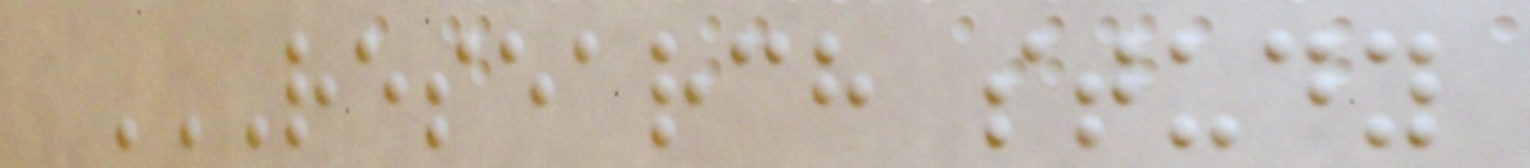RESEARCH STUDY
